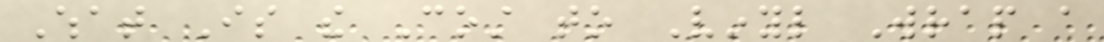What Is the Cost to Vinyl Wrap a
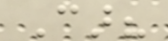Car?
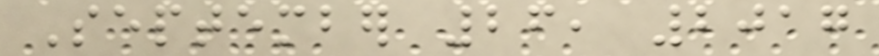September 26, 2017
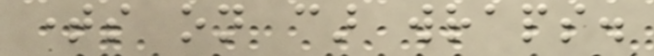times on car wraps.
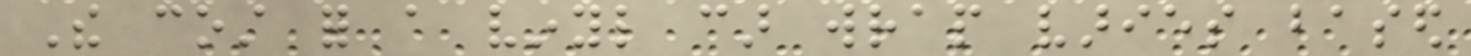The cost for a vinyl car wrap varies based
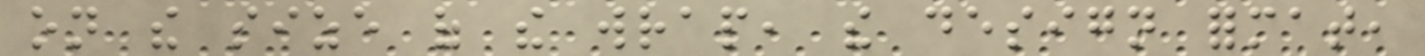on the size of the wrap, the design format,
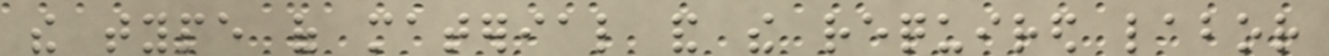the type of material and the required labor
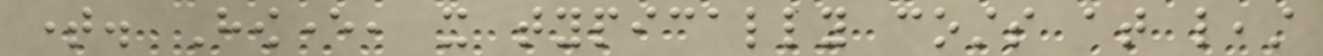time. However, it typically costs at least
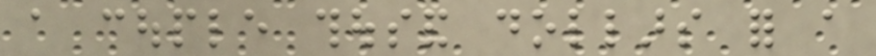a couple thousand dollars for a
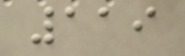119
